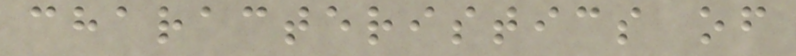characteristics of
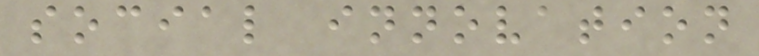social innovation
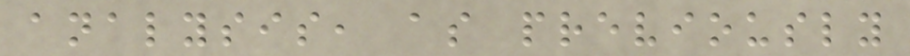analysis, as previously
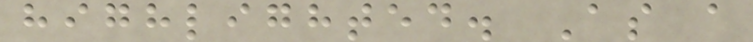highlighted. As a
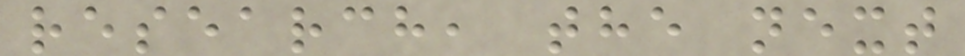research, the next
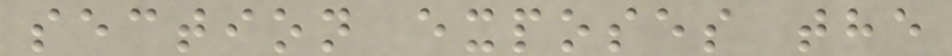section exposes the
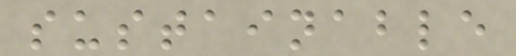sustainable
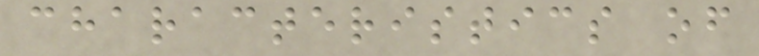characteristics of
